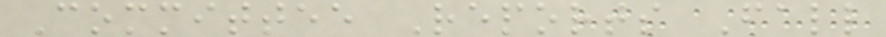Committee Reports Fall
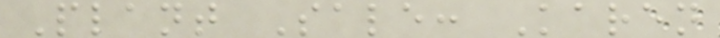Plant Sale: Karen
